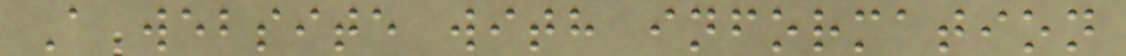A website with information
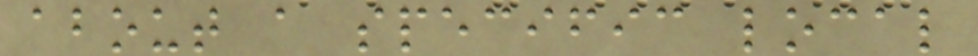about a specific local
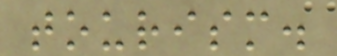tourism.
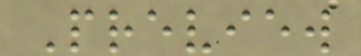Preview
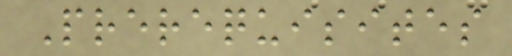Prerequisites
